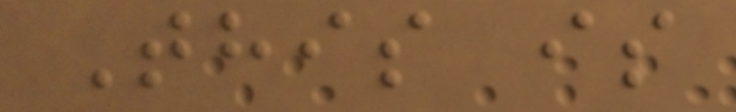This is
